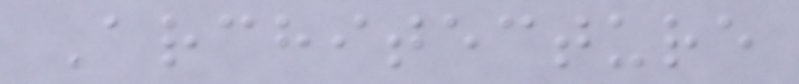Architecture
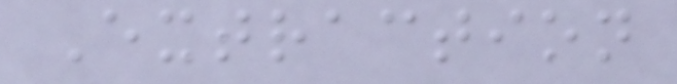Extraction
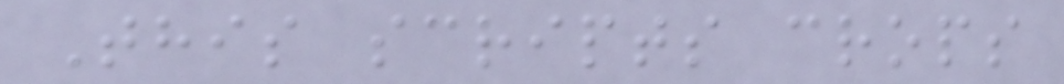This scripts crops
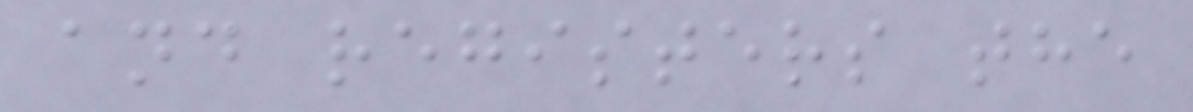and registers the
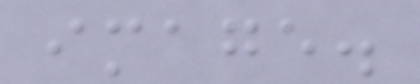image.
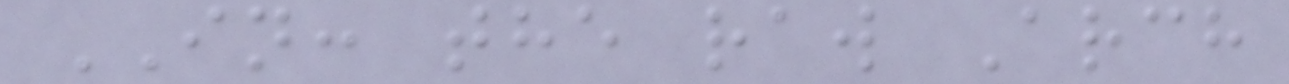IN: the raw Arch
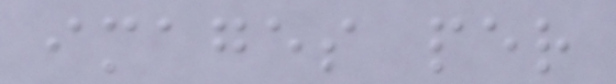images per
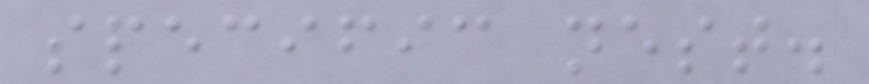specific nest.
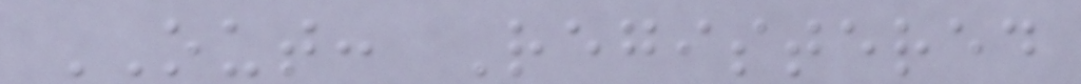OUT: Registered
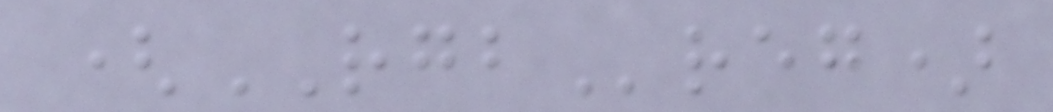(RGBreg)
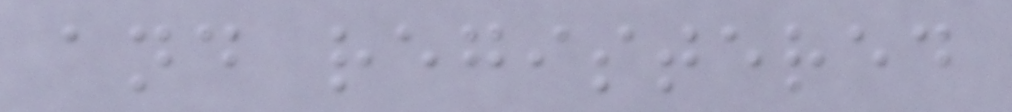and registered
